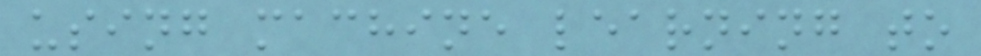using machine learning to
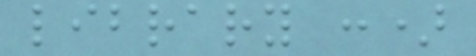library :)
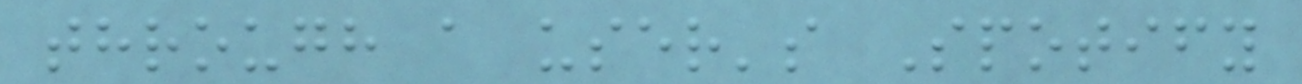through a user's Spotify
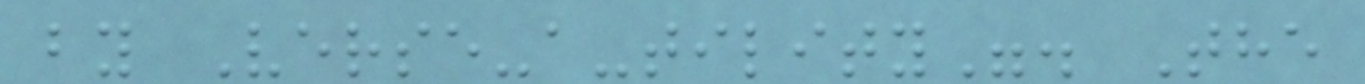by Verse-a-tility". The
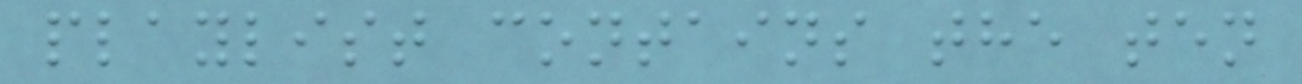playlist contains the ten
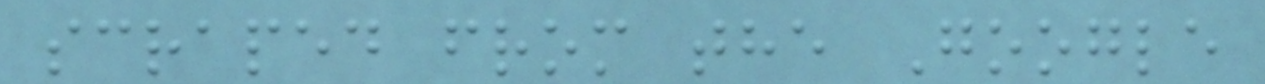scraped from the Google
